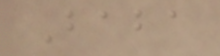Baba
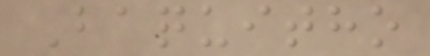Baquitho
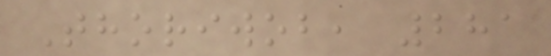Thoriwob, 281
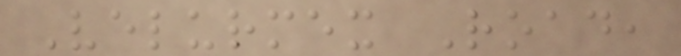Velurmex Road,
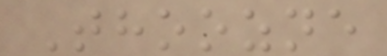Thoozne
